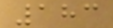183
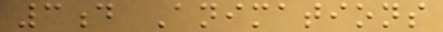3d Animations
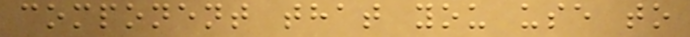component that you use to
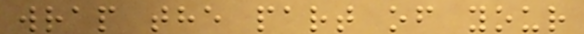wrap the part of your
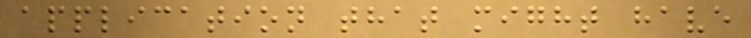application that might have
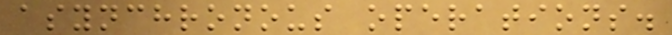asynchronous operations.
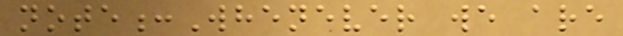note:Whenever we are
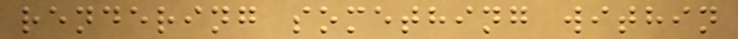rendering something within
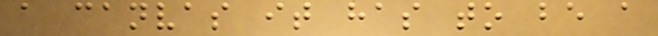a canvas it has to be a
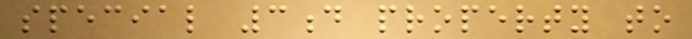special 3d property to
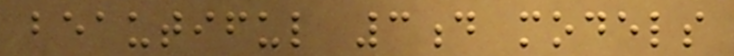beautiful 3d models
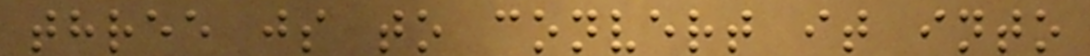three js to convert it into
